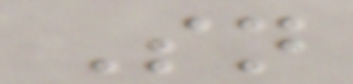Sn
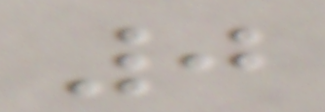0
